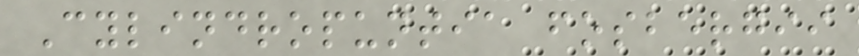Cylindropuntia fosbergii
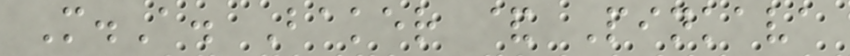M.A. Baker & Pinkava
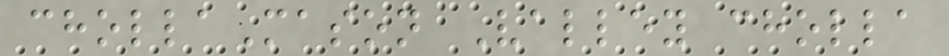chollaMason Valley cholla
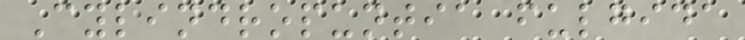Cylindropuntia fulgida
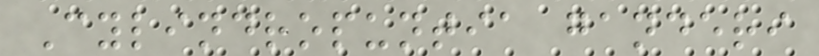Cylindropuntia ganderi
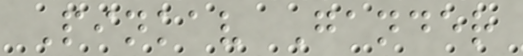Pinkav Gander
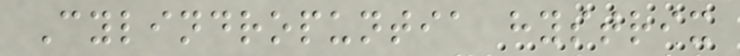Cylindropuntia hystrix
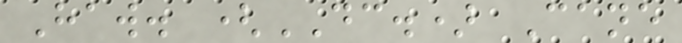Haw. (DC.) Cane
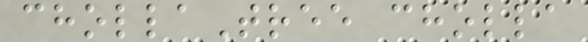chollaTree cholla
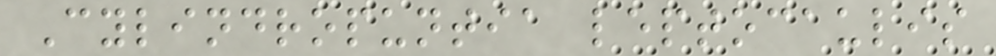Cylindropuntia leptocaulis
